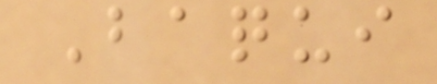Baqui
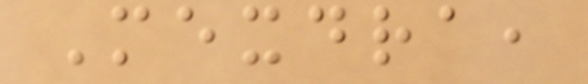Mexdra,
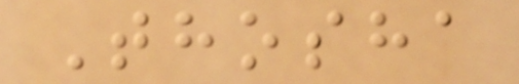Thosha
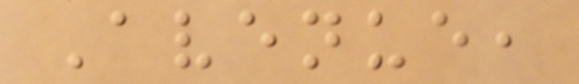Avenue,
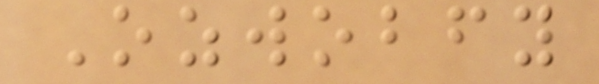Ozwobfy
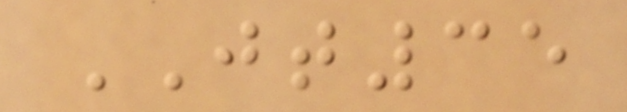JT35
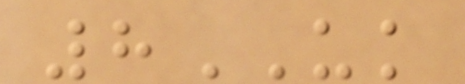8UK
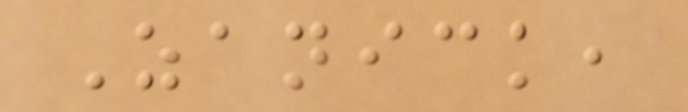Zanick,
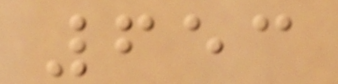653
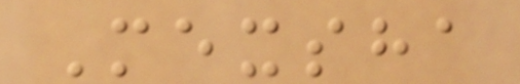Mexsha
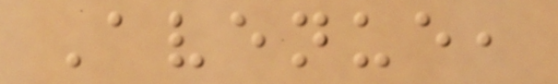Avenue,
